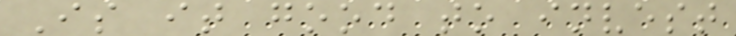Is it good to invest
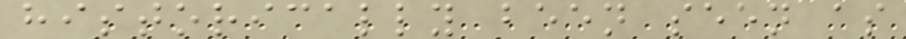historically been seen as
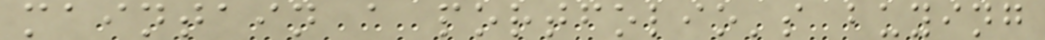maintain a portfolio's buying
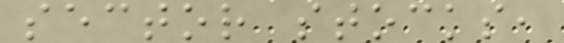sector stocks,
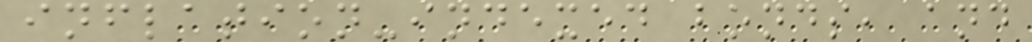inflation-indexed bonds, and
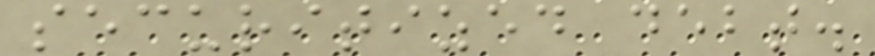securitized debt.
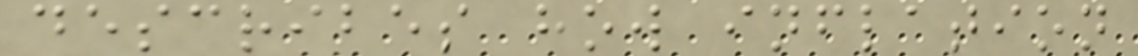describes how inflation
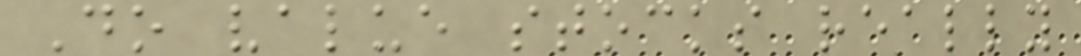Do value stocks really
